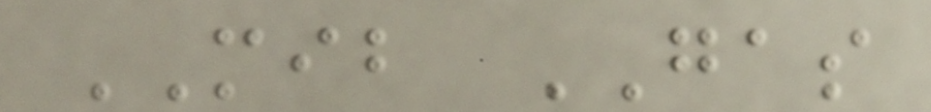MIB GAS
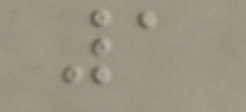1
